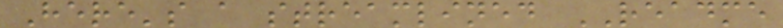Here's a streamlined README
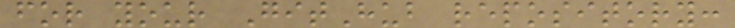for your GitHub repository:
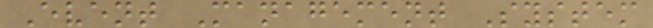Event Management System
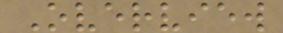Overview
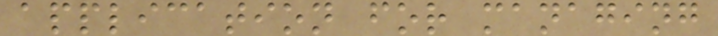application for managing
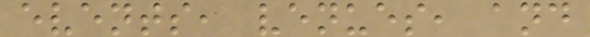events, venues, and
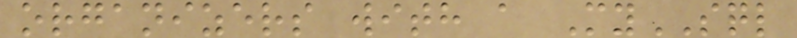organizers with a MySQL
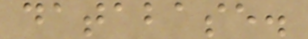database.
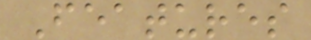Features
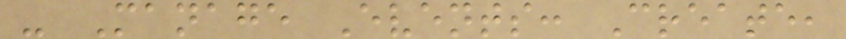- Manage Events: Create,
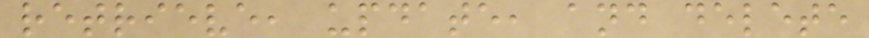retrieve, update, and delete
